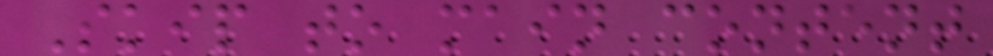Skip to main content
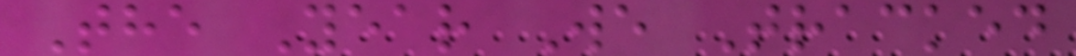The Year We Tracked
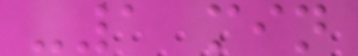-1 min
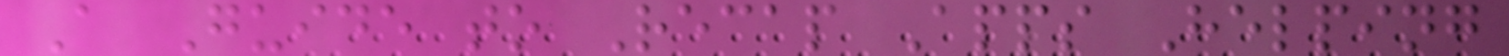A Guide to Recap Apps Helping
